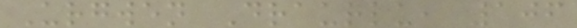Urgwen Draurlu, 106
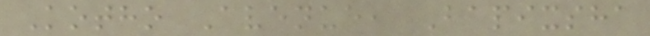Kotho Avenue, Bapixsha
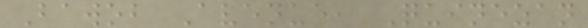Bawob Avenue, Quinezan
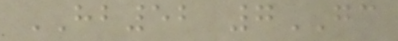HB52 7GC
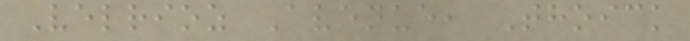Velrioz Avenue, Thoick
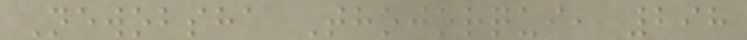Newobsha Thojorqui, 298
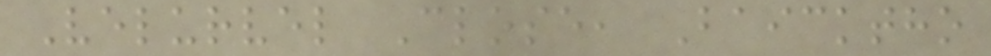Velurvel Close, Baicktho
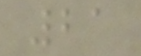21
